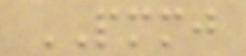PMMJ
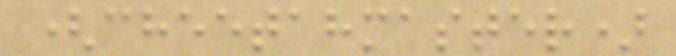(cheetahmaster)
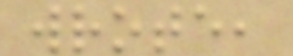wrote,
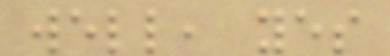well, yes
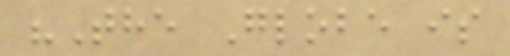"The Globe is
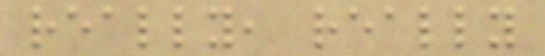really, really
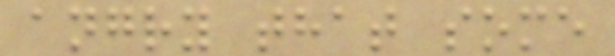angry that some
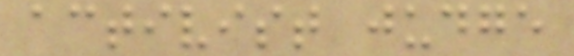activist judge
